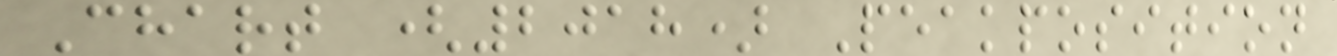Chart (2018) Peakposition
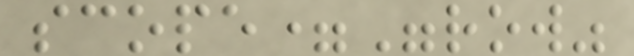scope="row"
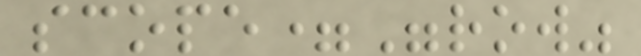scope="row"
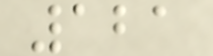121
